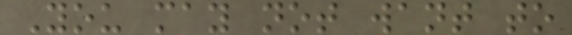You may not want to
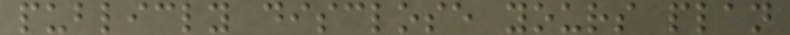publicly disclose yours plan
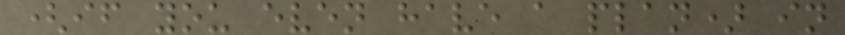(if you even have a plan) in
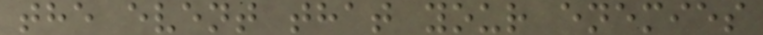the event that your enemies
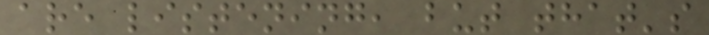are listening, but that's
